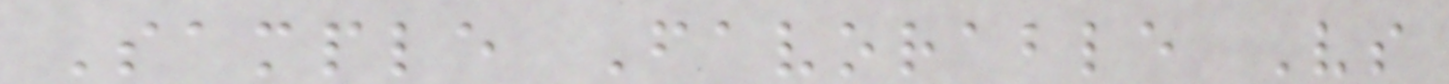Sample Favorable Vs
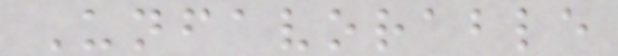Unfavorable
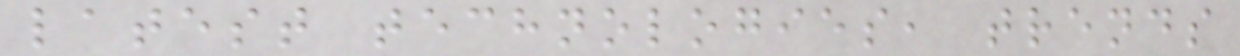latest technologies, trends
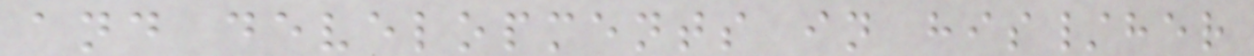and developments in his/her
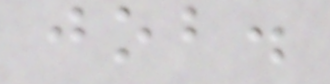job.
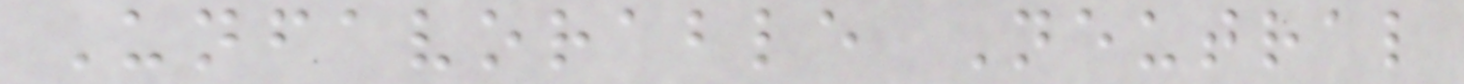Unfavorable Neutral
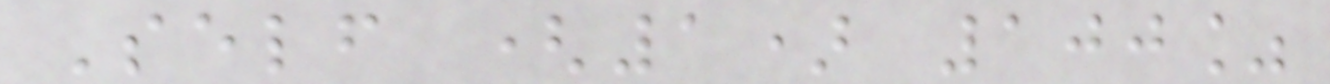Self (1) 100%
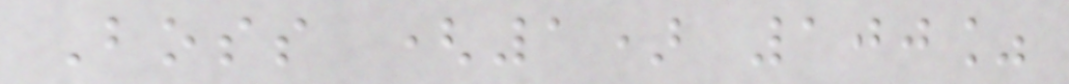Boss (1) 100%
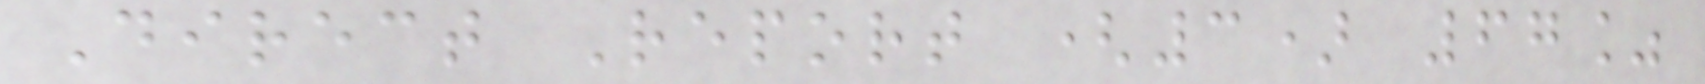Direct Report (3) 67%
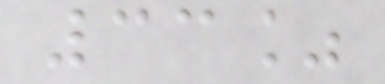33%
